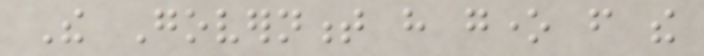The Government have gone from the
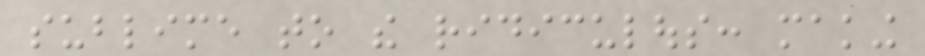sublime to the ridiculous: making
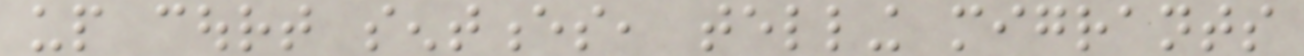up court sentences, telling migrants
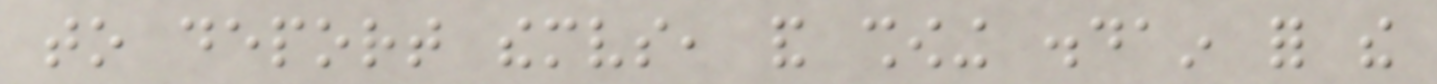to deport themselves, and showing disdain for the
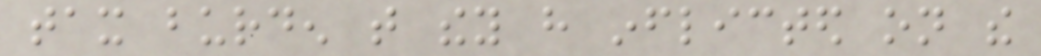tax burden that they have inflicted on the
